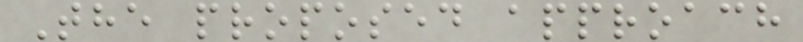The proposed approach
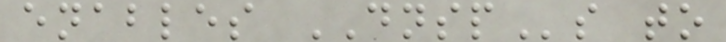enables DNSPs to
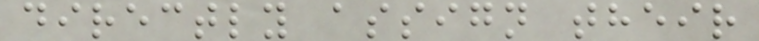directly assign their
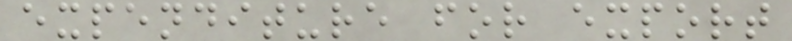expenditure for export
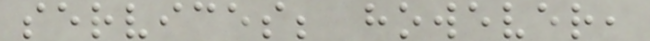services; however,
